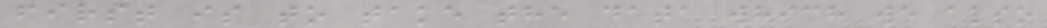first is to take the data which we also
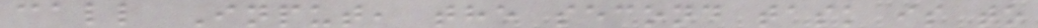call Input, the second task is to
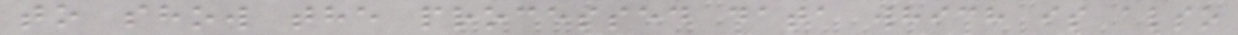to show the processed data which is also
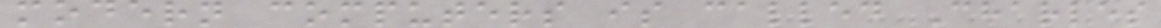modern computers is called Charles
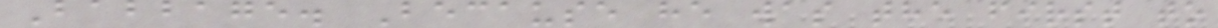Babbage. Because he was the first to
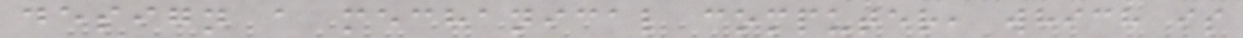design a mechanical computer, which is
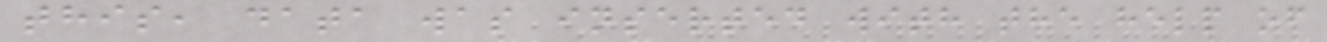this, data was inserted with the help of
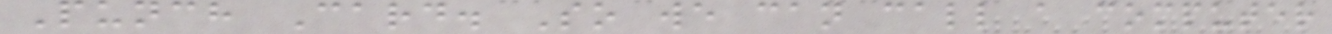Punch Card. So we can call a computer
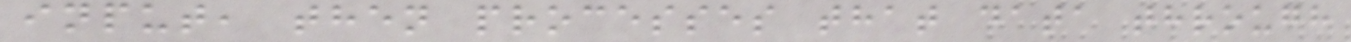input, then processes that data through
